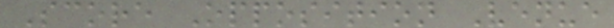Score Opposition Venue
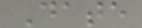Date
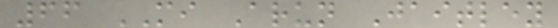66 MI Arun Jaitley
